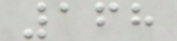168
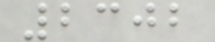2302
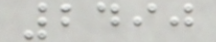2490
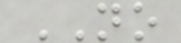NO
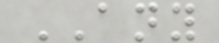ANY
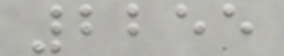2255
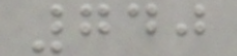740
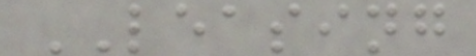LEASING
